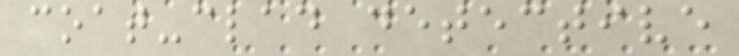coat-clad detective
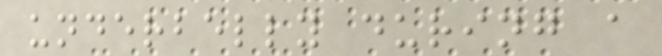underbelly during a
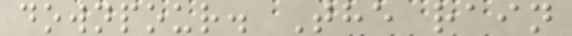downpour. The rain
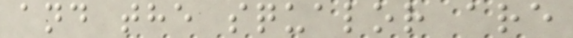and the squalor are
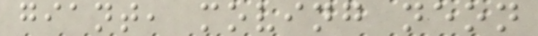giant, moving neon
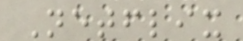Netflix
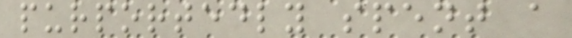purportedly spent a
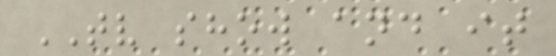TV show and it
